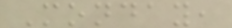Monday,
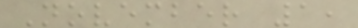November 1,
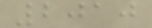2010
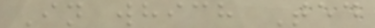In which Ted
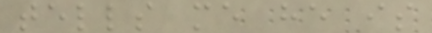tells me he is
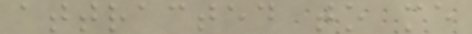attracted to me
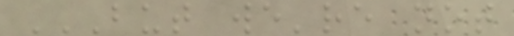BUT WE'RE NOT
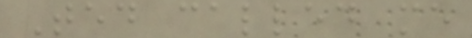Ted called me
